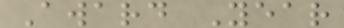Award Year
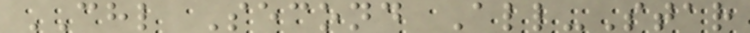CHL Second All-Star
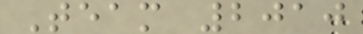Team 2010
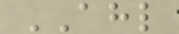AHL
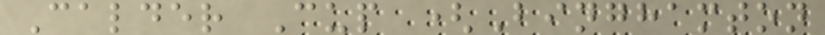Calder Cup (Binghamton
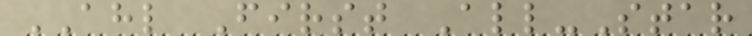AHL First All-Star
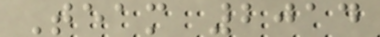Team 2014
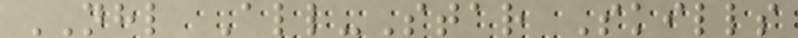NHL All-Star Skills
